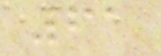61
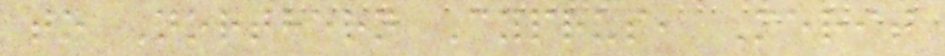to Northern Cyprus, Merit
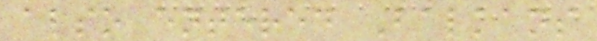also entered Balkans
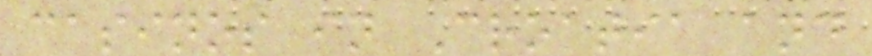casinos in Croatia and
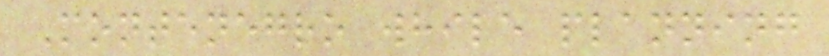Montenegro while planning
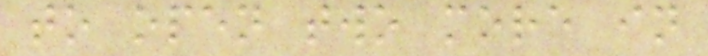to open two more in
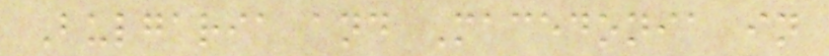Bulgaria and Macedonia in
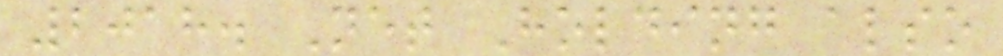2018. Net Holding also
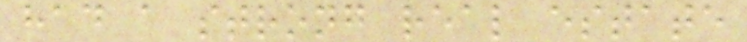had a strong real estate
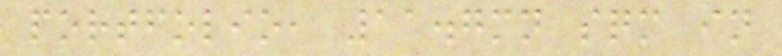portfolio, 11.7mn sqm in
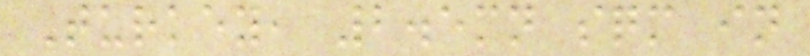Turkey, 2.5mn sqm in
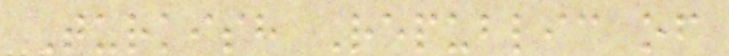Turkish Republic of
